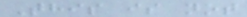This is not
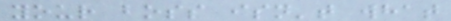your boss isn't what
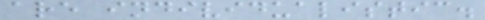are individualistic.
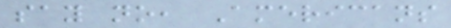say no, Americans
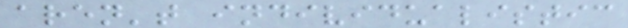aren't individualistic
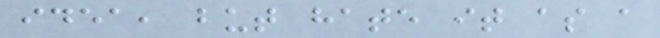idea, but hate it as a
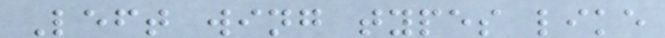Left wing types like
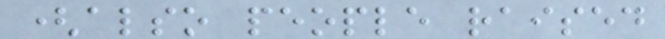(also people raised
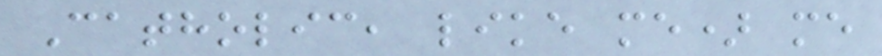Catholic, like me) me
